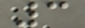3
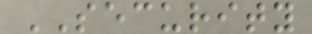SECURITY
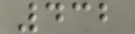432
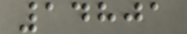14801
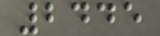2445
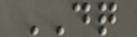DQ
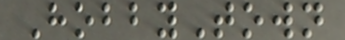HobbyTown
